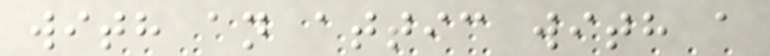with an attic with a
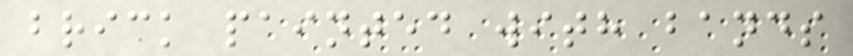brick painted with bands
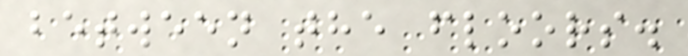between the floors.
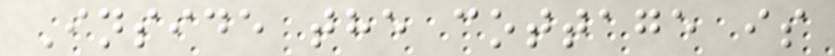Inside the cottage is
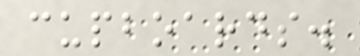cupboards.
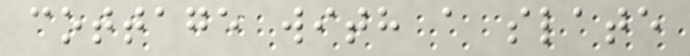cottage with a slate
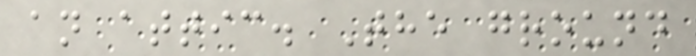an attic. The ground
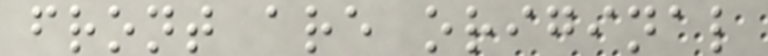front are original
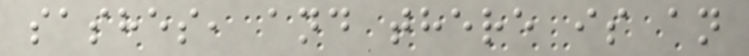sashes, and there is an
